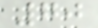70
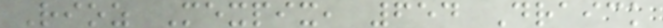Rioz Mexpix, 654 Draick
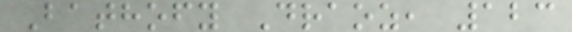Bathofy Draoz, 123
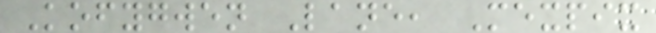Kofygwen Lane, Mexpix
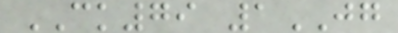CK79 1JG
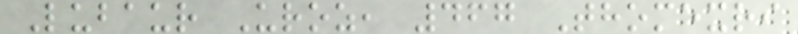Lubaur Uroz, 467 Thomexri
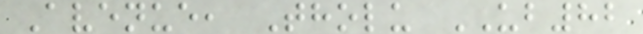Avenue, Tholu UB82
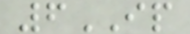6IP
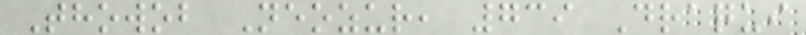Thowob Neozur, 739 Draqui
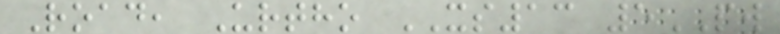Road, Urtho XS13 5PW
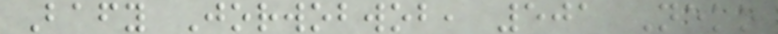Bafy Jorwobwob, 501 Neko
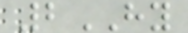2HY
